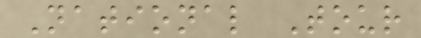National Tour
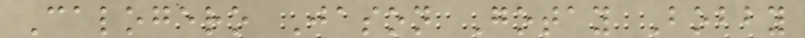Calogero Jason Gotay Bobby
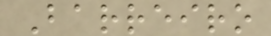Barreiro
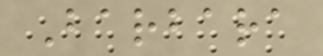Barbara
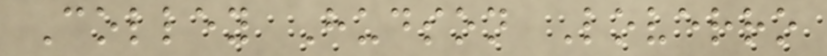Colley Hudson Loverro
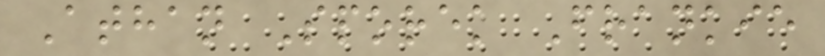Athan Sporek Frankie
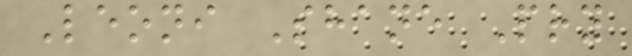Leoni Shane Pry
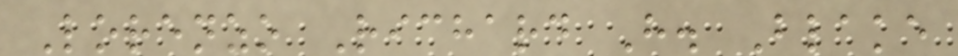Lorenzo Richard H. Blake
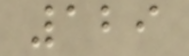129
